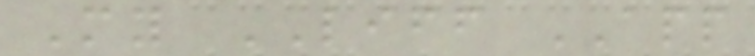My LIFF APP
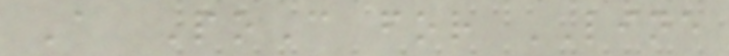A PoC for LINE
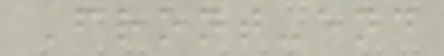Front-end
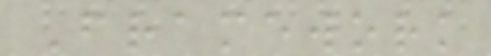Framework
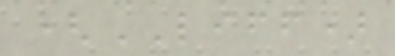(LIFF)
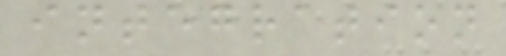integration
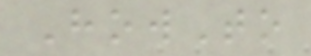HowTo
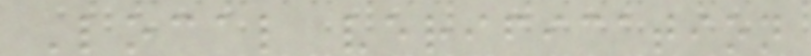Local verification
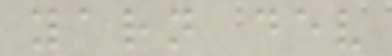yarn dev
